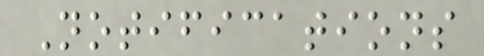Notifications
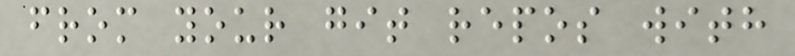from your git repos with
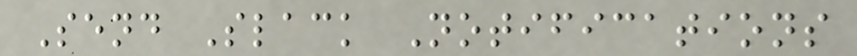Send Slack Notifications
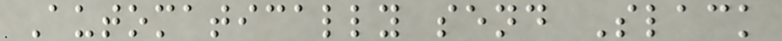Automatically send Slack
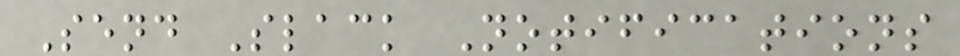Send Slack Notifications
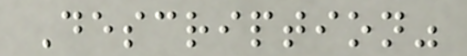Description"
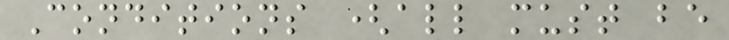Conditions (all must be
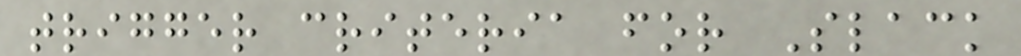trigger criteria for Slack
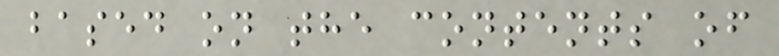based on the contents of
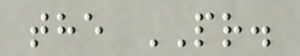the PR.
